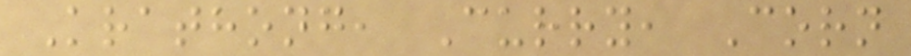Krathong, Curry, Corn
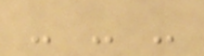- - -
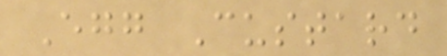Egg Custard
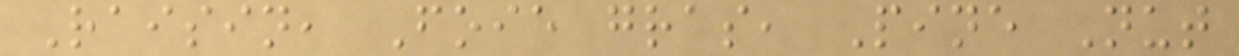Raisin, Foie gras, Pine Nut
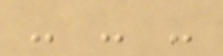- - -
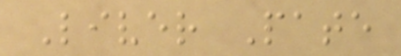Liver Pate
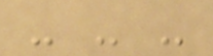- - -
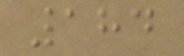184
